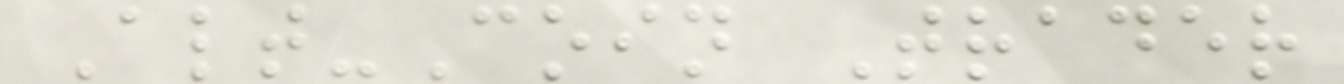Alt-Coin Trader
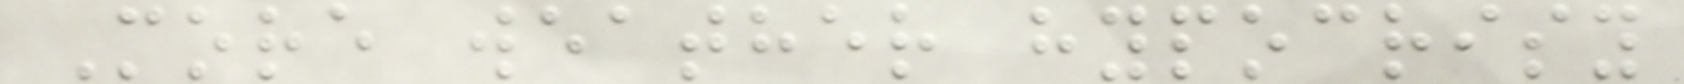More weather hypocrisy
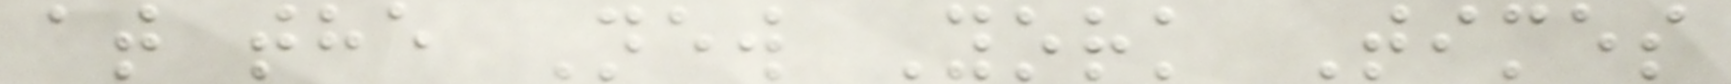at the New York Times
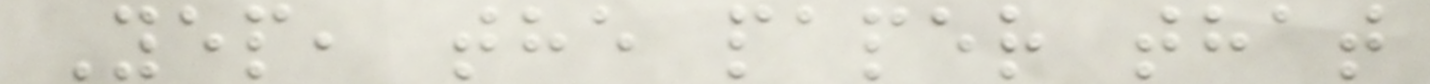Yep, the paper that
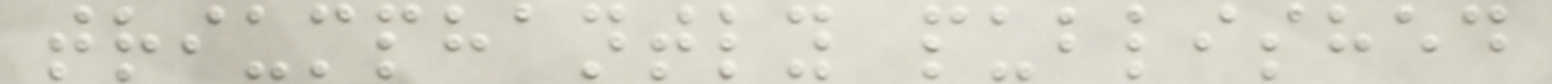triumphantly published
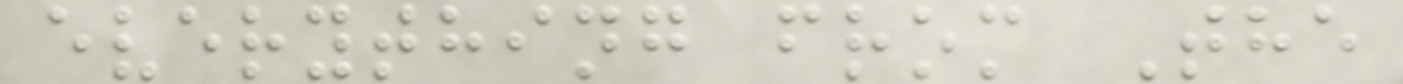everything from The
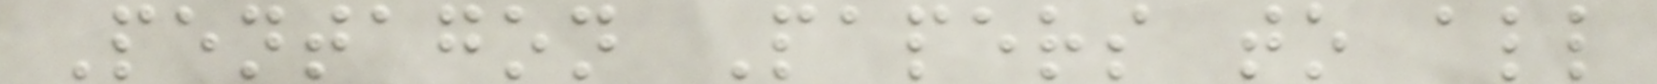Pentagon Papers to all
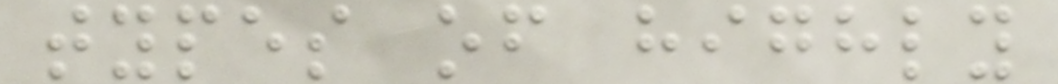types of highly
